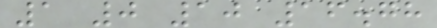1 0 10 16.78
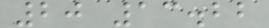20 13.22
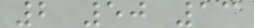2 50 13
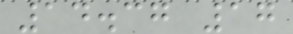14.37 17
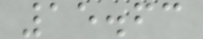15.63
